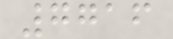7716
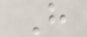H
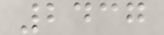2437
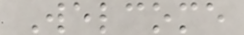Welcome
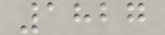1827
